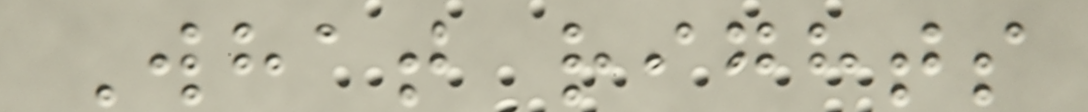What rights
